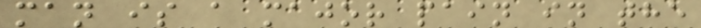man is a major pain in the
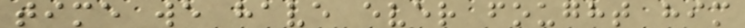time we have ever fought him
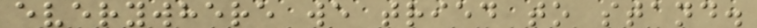everywhere we tried to stand.
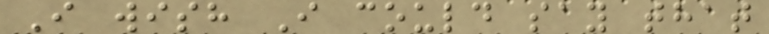I wish I could say that
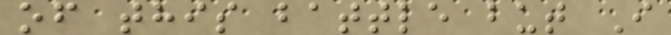of this battle but I
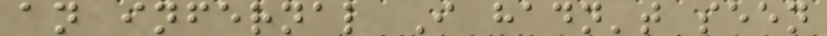an infernal I hadn't seen
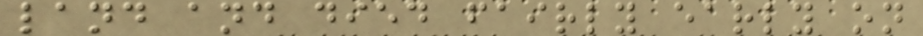land and died fairly early on
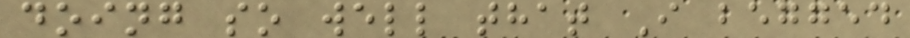doing so well that I begged
